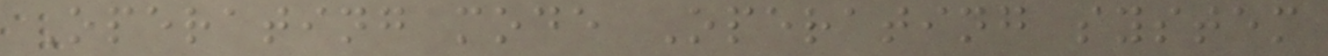Operating mode Operating system
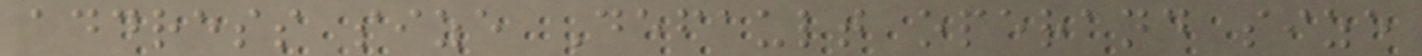address size Default operand size
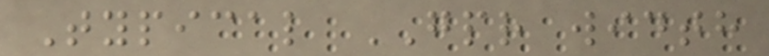Typical GPR width
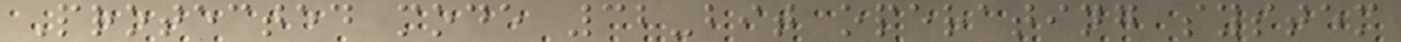Protected mode 32-bit operating system
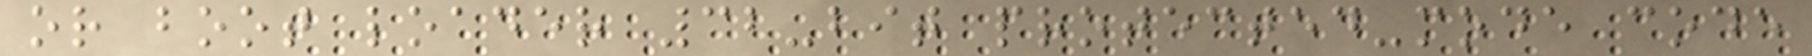or boot loader 32-bit protected-mode code
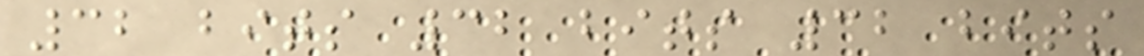32 bits 32 bits 32 bits
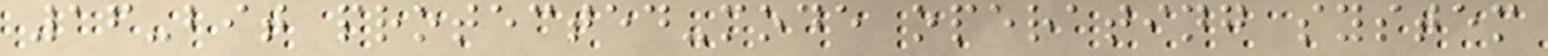16-bit protected-mode operating system
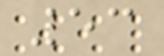53
